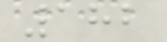182
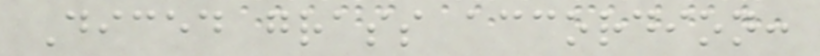Diced grass accordion:
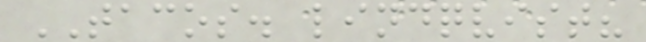TACOS. lindqvist?
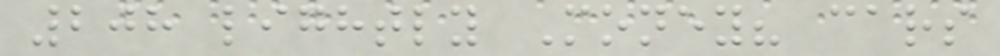208 lightly Money? cars
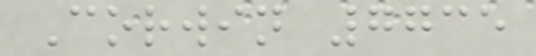Corwin 7735
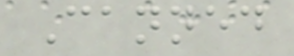Canned
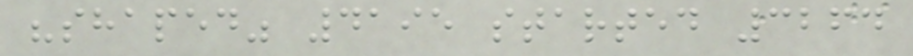"shaped" 4195 started 3264
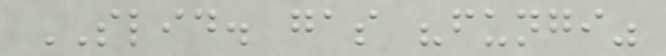SLID. gas "fungi"
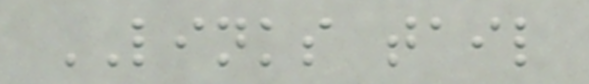LINKS tail
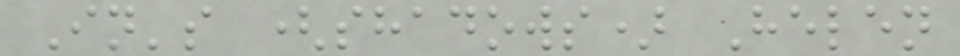In's (shadows) Helen
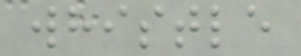whistle
